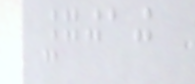7010
